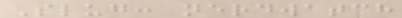Slug: nerdwatch
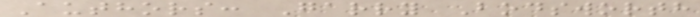Authors: Garry Bodsworth
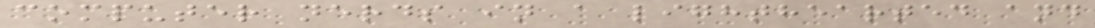computer nerds in a lighthearted and
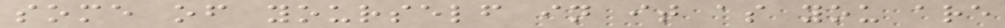some of yourself in it as you are
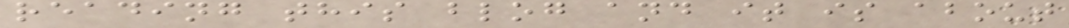reading this blog and it is about
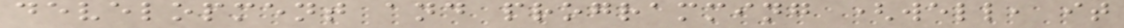development and programming (well, it
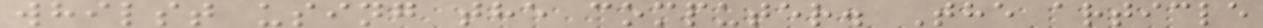whilst using the computer. The article
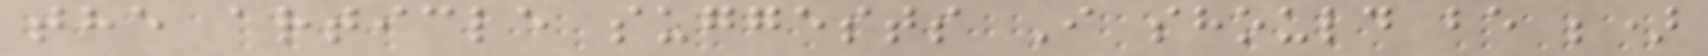the article suggests I should be ;)
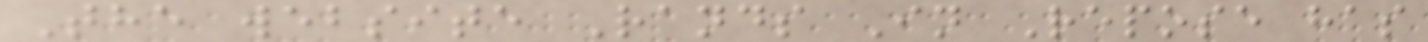The website Rands In Repose has
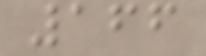166
